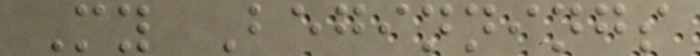My Beginnings
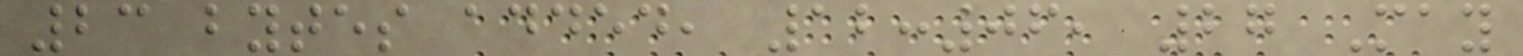23 bytes added, 12:06, 27 May
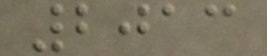2013
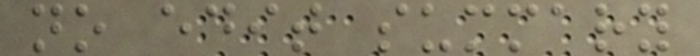no edit summary
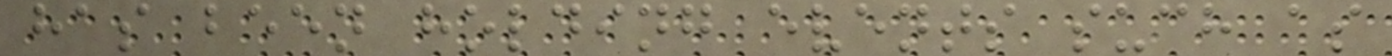has been holding events such as
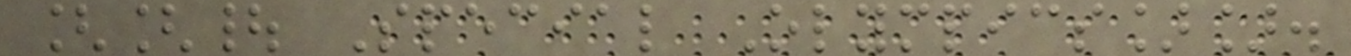[[| Special Olympics]].
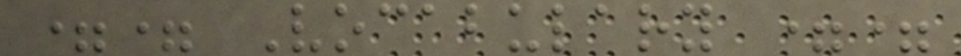== Vocabulary ==
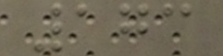173
